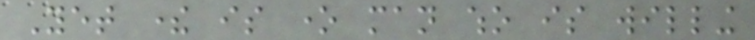Yet there is one man who is willing
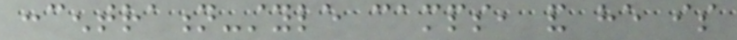concentration-style camps, and he is
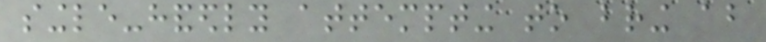single-handedly attempting to bring about
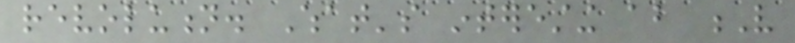revolution. What's interesting about V
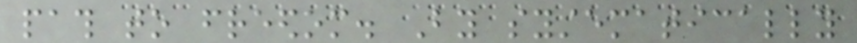path to freedom. By systematically
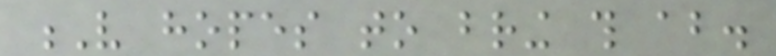V hopes to bring this about.
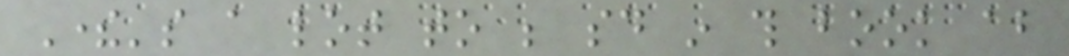There's a lot to be said in this book about
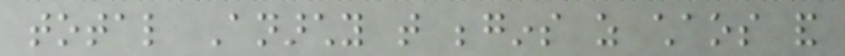total Anarchy that begins as chaos and
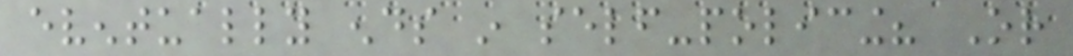eventually ends in self-policing? Or
